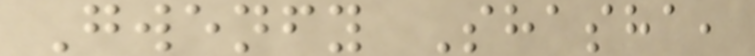Gwenfy Shasha,
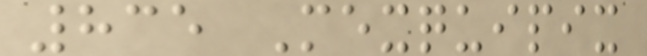835 Mexquipix
